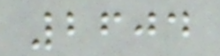2604
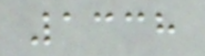1338
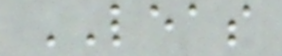LEAS
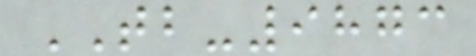TB-9873
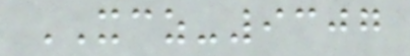XCZ-9307
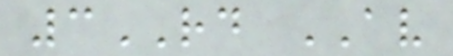3RD AV
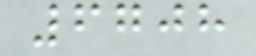6708
